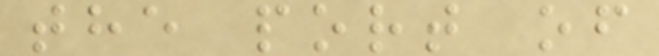the port of
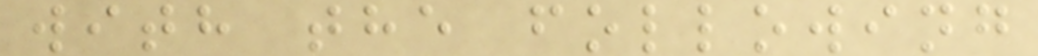with the following
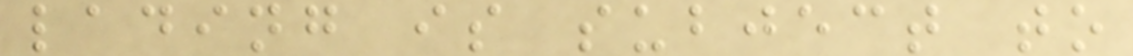lading is subject to
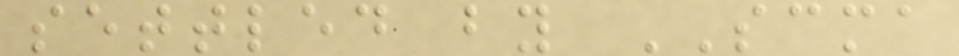settled by SCMA
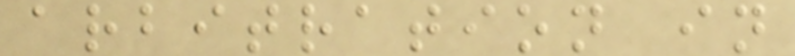arbitration in
